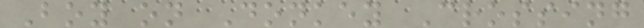Boy on Donkey Crossing
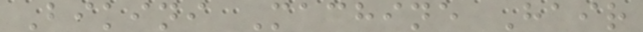Bikini Machine Hair
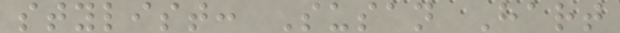stylist: Susan Hart
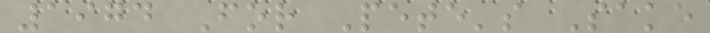1974 For Pete's Sake
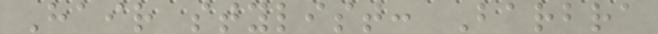Hair stylist: Barbra
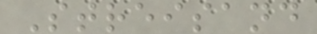Streisand
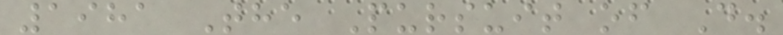1981 The Pursuit of D.
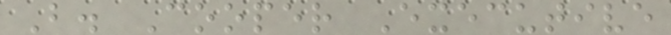B. Cooper Executive
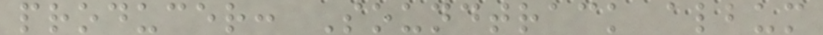producer: Soundtrack album
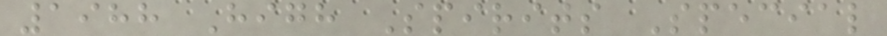1988 High Spirits Special
